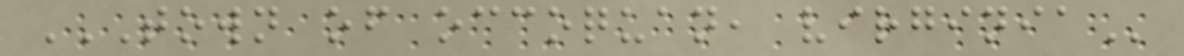TOWN OF OCCOQUAN, VIRGINIA
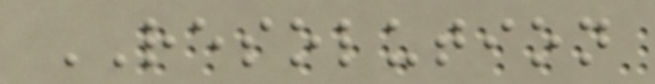RESOLUTION
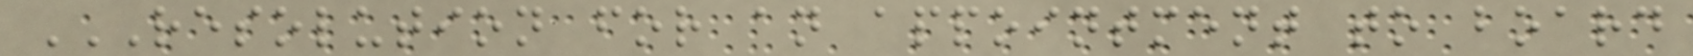RESOLUTION FOR AN APPOINTMENT TO BOARD
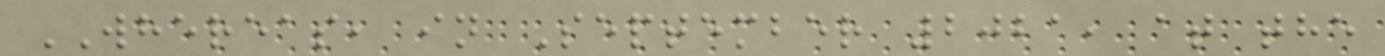WHEREAS, in September 2021, at the
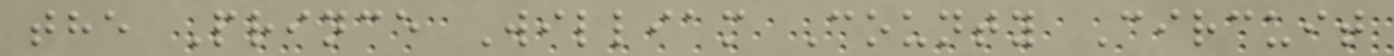the Prince William County Circuit
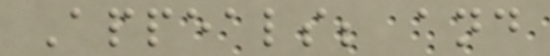Appeals; and
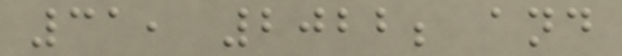31, 2022; and
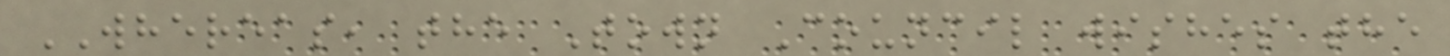WHEREAS, the Town Council wishes the
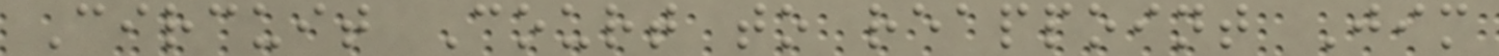Circuit Court to reappoint Jim
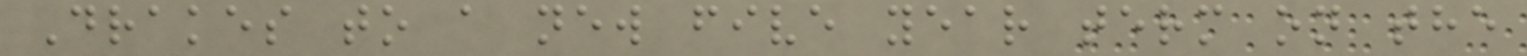Drakes to a new five year term on the
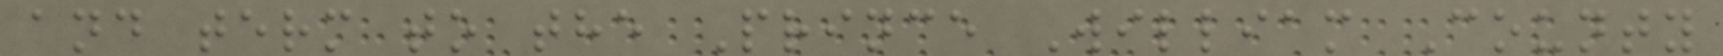and term to the Prince William County
